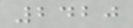2420
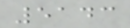5143
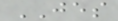JES
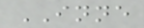INNE
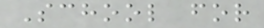School for
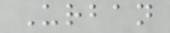Urban
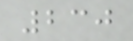230
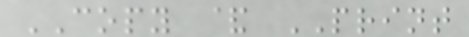COPY & PRINT
